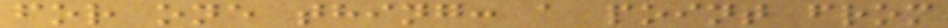for one thing: a point from
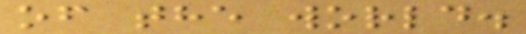of the world.
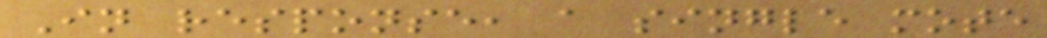In response, a single mote
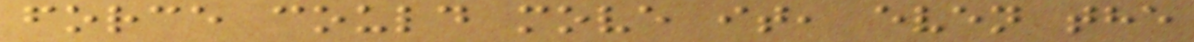force could move it, even the
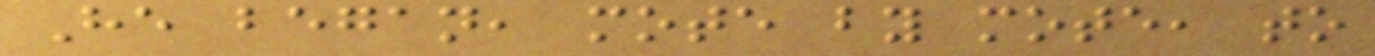He began, mote by mote, to
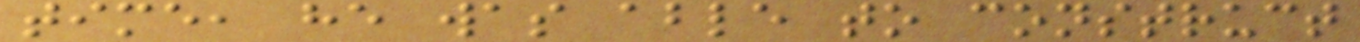time, he was able to construct
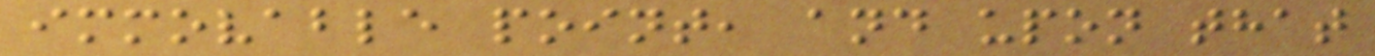immovable point, and upon that
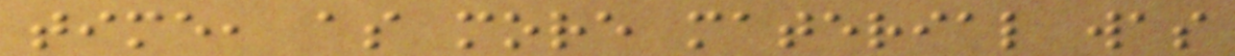time, as more material was
